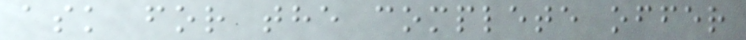ask for the complete offer
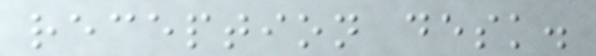reception desk.
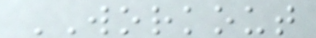WORKOUT
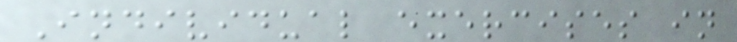Individual exercises in
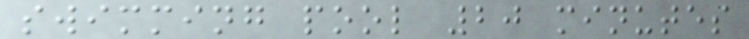swimming pool 20 minutes
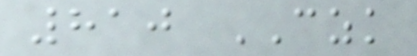810 CZK
